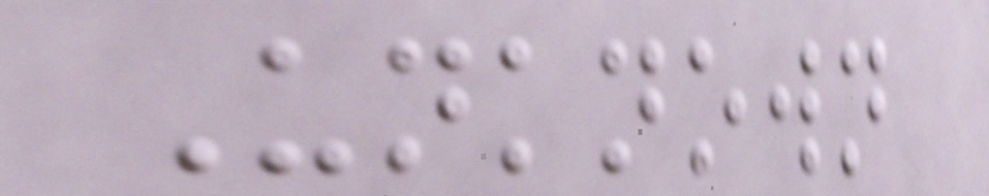Unknown
